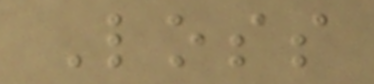Loss
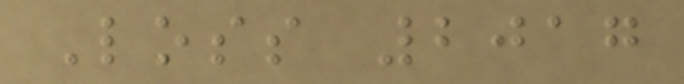Loss 2017
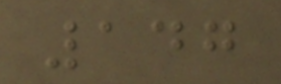147
